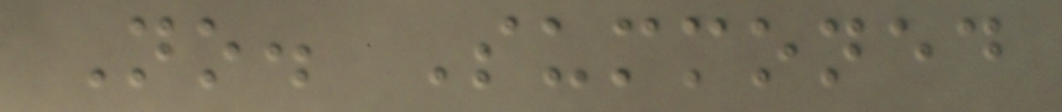No. Summoned
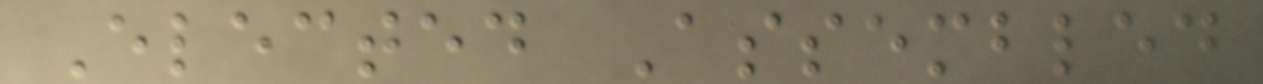Elected Assembled
